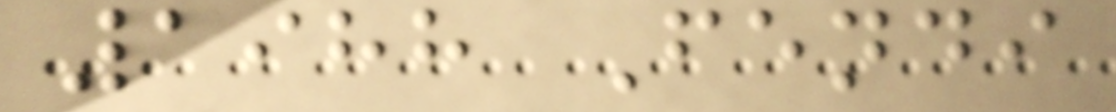1988 Fendi
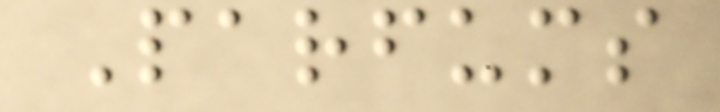Parfums
